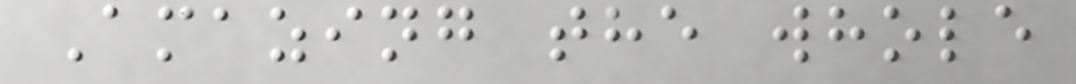Amazing the whole
